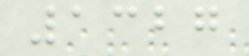1327
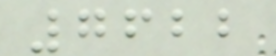7622
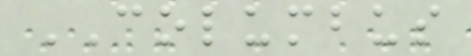COLUMBUS
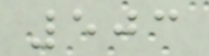503
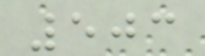503
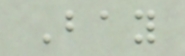Bay
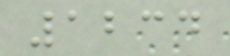1234
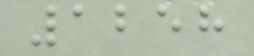1258
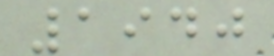1940
